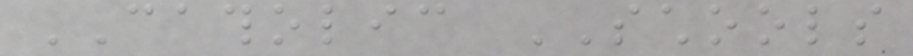CATHOLIC SCHOOLS
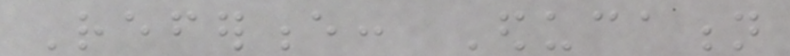Reference: Education
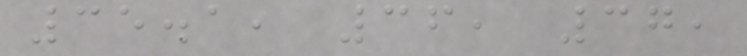35.1, 36, 37,
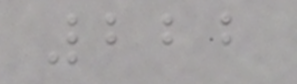222
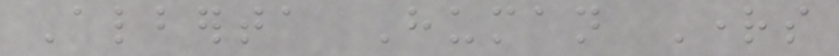Alberta Human Rights
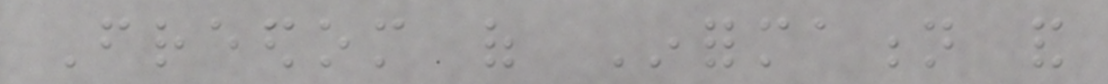Freedom of Information and
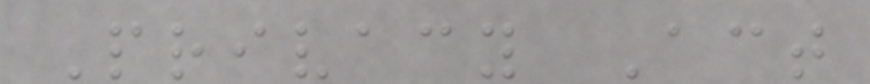Privacy Act
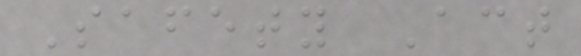Safety Act
